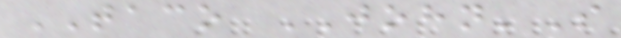TACO JOHN'S
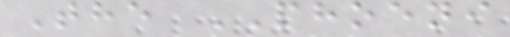The PHOENI
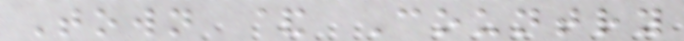Town & Country
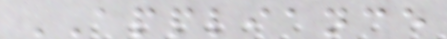APPLIANCE
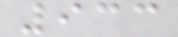933
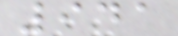941
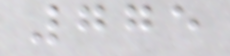775
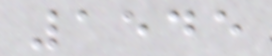1545
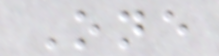One
